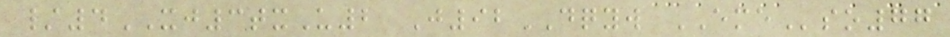/4XJ3txU2 J92DQYW EMEso77
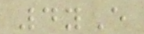4yE
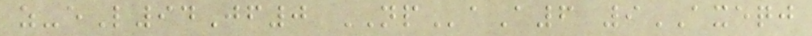z-eL94Jf0 NPaA6 9AXEQJ
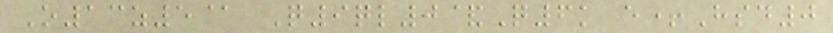O13z5@ Q9ql0&Q6k e+Hsd0
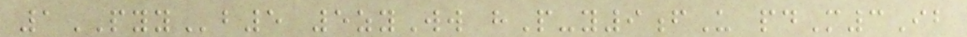1PYYb5 5zyWw hP-y9fU pdM3Ib
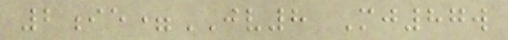2ie=JV8 Mj87w
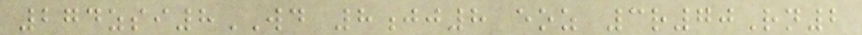274zsi8WD 8jj8 eoz 3r70Rn2
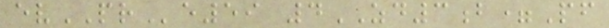evPRe59 4ZD3b=Pf
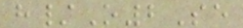h/O2Se
